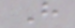H
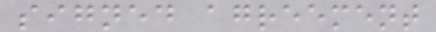signed agreement
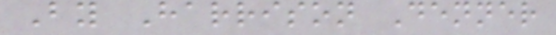By Harrison Denner
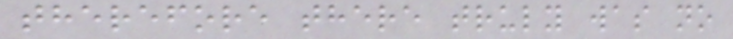therefore there truly was no
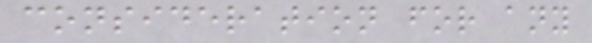consideration for any
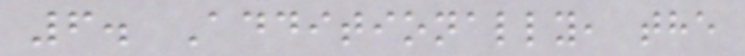6. Additionally, the
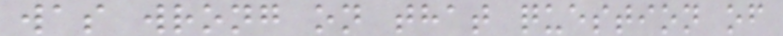was wrong on that question of
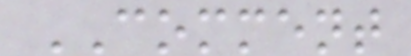COMMENT
